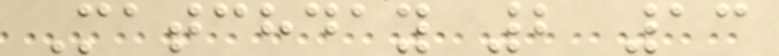Matchday 2 13
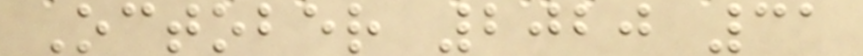October 2020 31
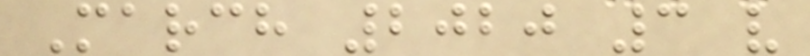March 2020 3 v
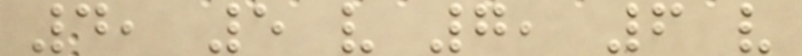4, 5 v 7, 6 v
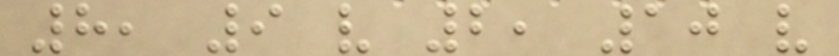8, 9 v 2, 10 v
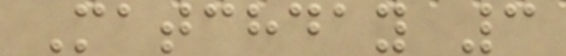Matchday 3
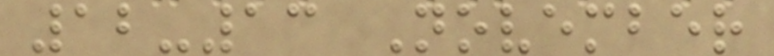12-13 November
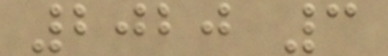2020 3
